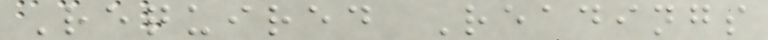Required Readings
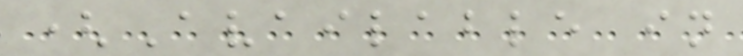(Available in
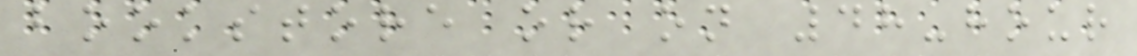bookstore or on 48-hour
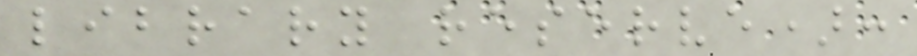library reserve):
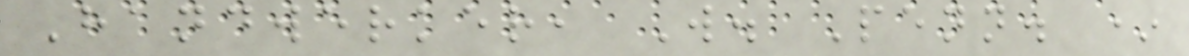Handwerker, W. Penn. *
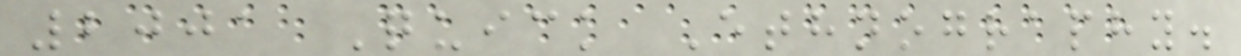2001 Quick Ethnography.
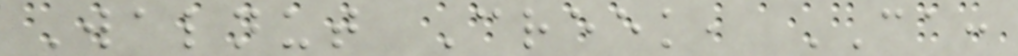Walnut Creek, CA:
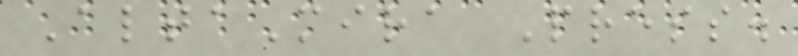AltaMira Press.
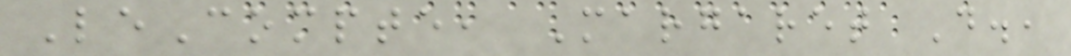LeCompte, Margaret D.,
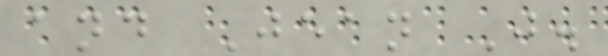and Jean J.
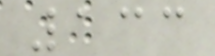133
